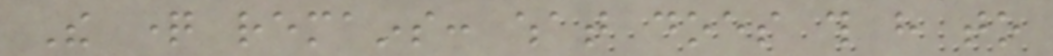The question remains: what does this have to
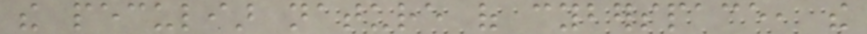the peculiar nature of cyberspace, the
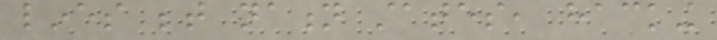lines between nation states, hacking
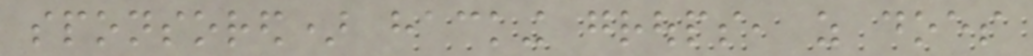sponsored) hacking groups, as does
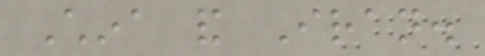China and Iran.
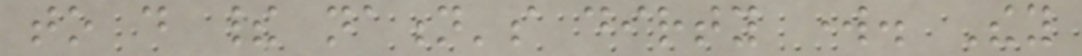to do their nation's dirty work. They
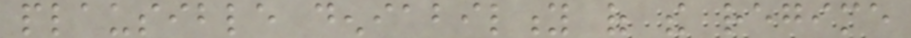plausible deniability of the regime
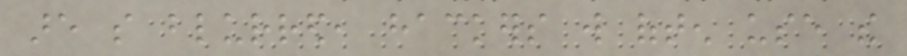are so blurred, hackers will often use the
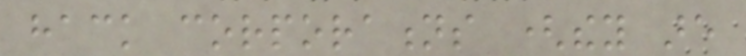hack corporations (they are
